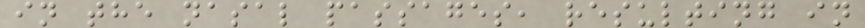in the nasal passages, resulting in
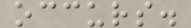occurs.
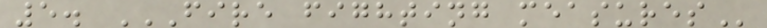5. FIRE FIGHTING MEASURES
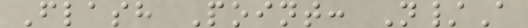Flash Point: N/A
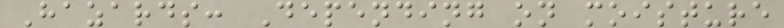Hazards: Depending on moisture
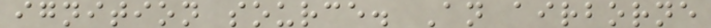ignition source. An airborne
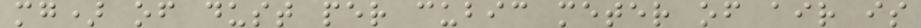mg) of dust per cubic meter of air is
